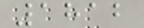1812
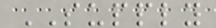SUPPLY
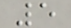5
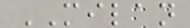MILAN
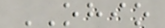OHIO
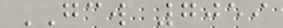GCW 7059
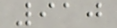910
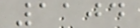1104
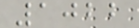1022
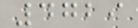4729
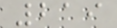219
